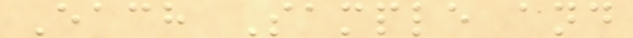Each Sample and
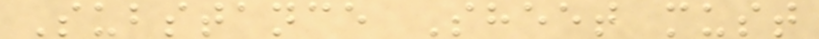Substance Sheet must
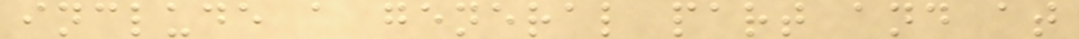include a general part and at
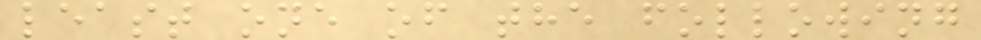least one of the following
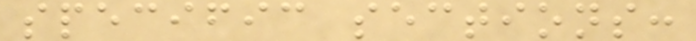specific sections:
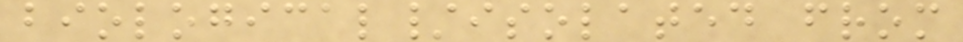biological/isolated from
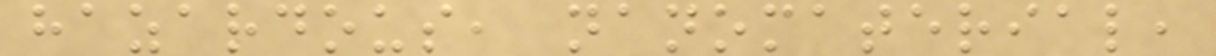hazardous, nanomaterial,
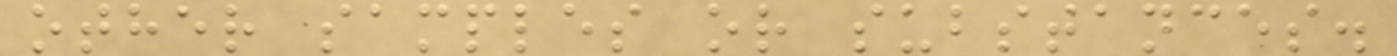other samples or substances.
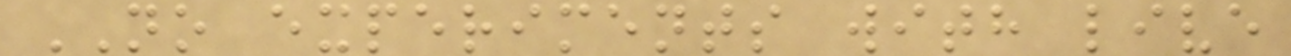NO experiments with live
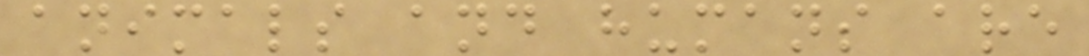animals and humans are
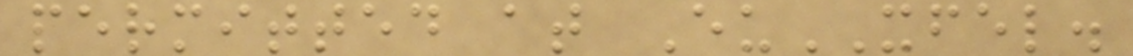permitted at EuXFEL.
